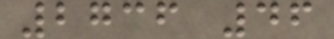2736 46
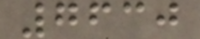7630
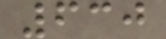630
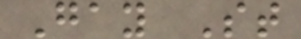Gay St
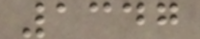1347
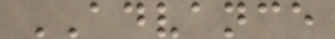ADVANCE
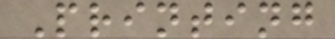Printing
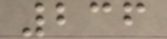236
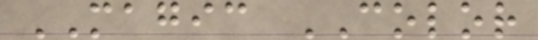MAGIC COLOR
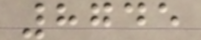8745
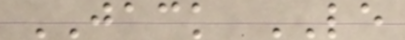JACK LE
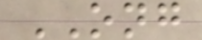ONG
